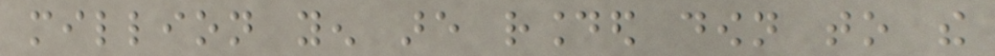million yen are rounded down to the
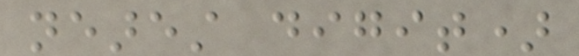nearest digit)
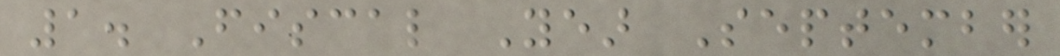1. Fiscal Year September
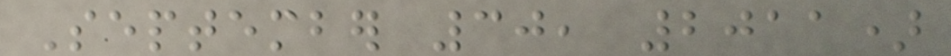September 30, 2011)
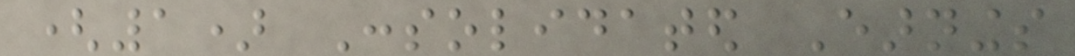(1) Consolidated Earnings
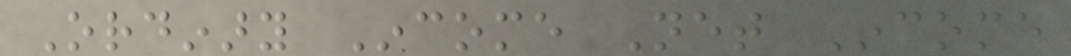Ordinary Income Net Income
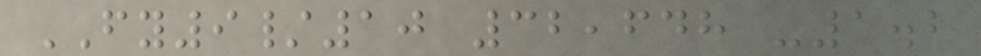FY9/10 32,648 -1.2
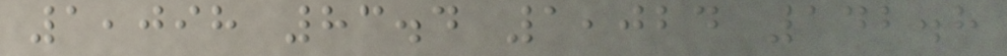1,098 83.4 1,024 142.8
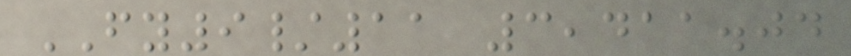FY9/11 3,411.04
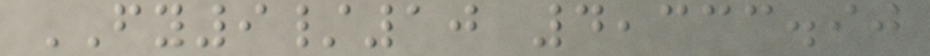FY9/10 4,333.90
